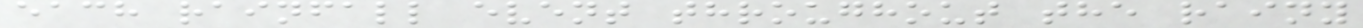each rainfall event throughout the rainy
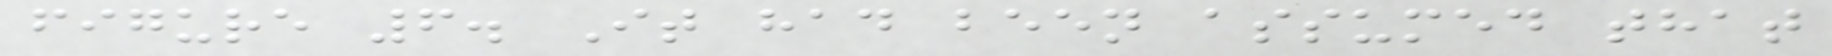figure 6. It had been assumed that
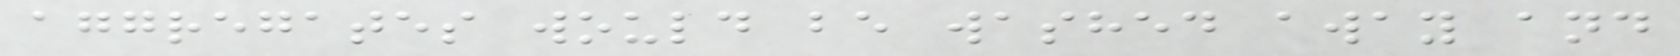aggregates would be washed away and
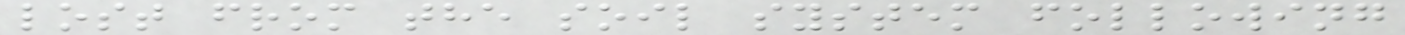lost from the soil system following
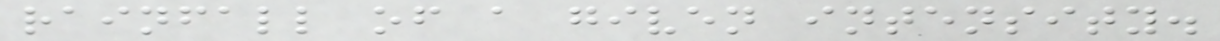rainfall of a given intensity.
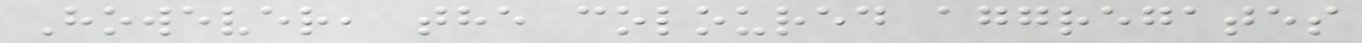However, the coloured aggregates
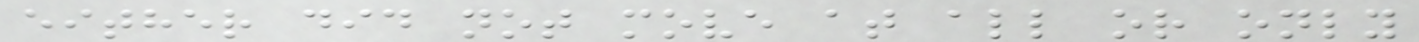either did not move at all or only
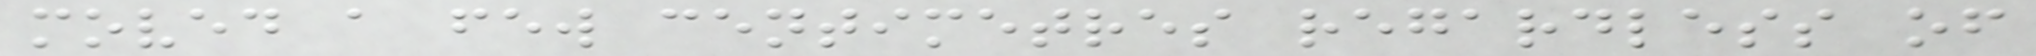moved a few centimetres regardless of
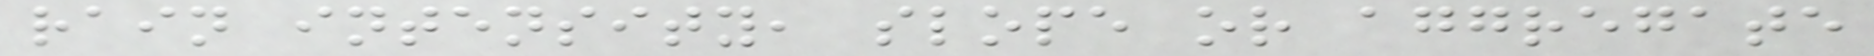rain intensity, slope or aggregate
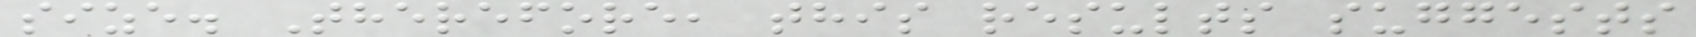size. Therefore, this results suggests
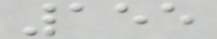155
